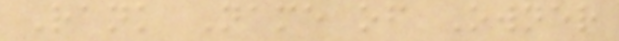Rank Name of Owner
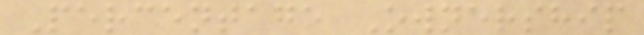Percentage Ownership
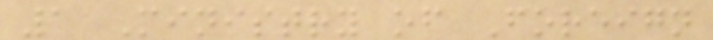1 Ministry of Foreign
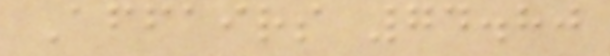Affairs 74.80
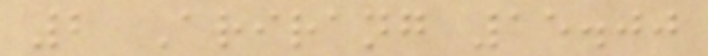2 Arirang 15.00
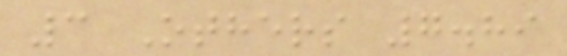3 Others 7.89
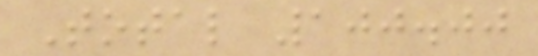Total 100.00
